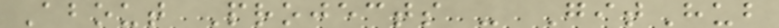About Projects - GitHub
